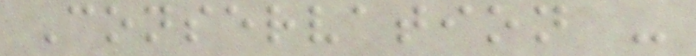Conservation -
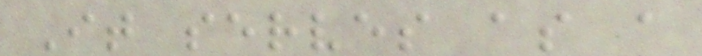It serves as a
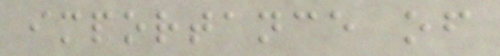importance of
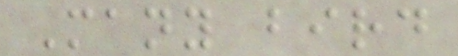Many bird
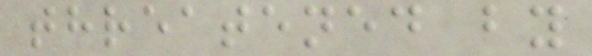threatened by
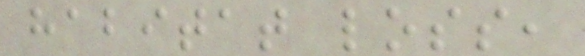habitat loss,
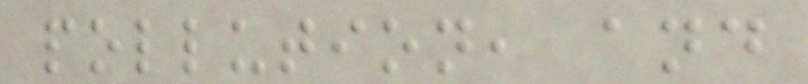pollution, and
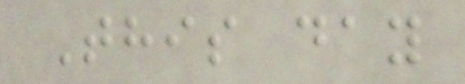This day
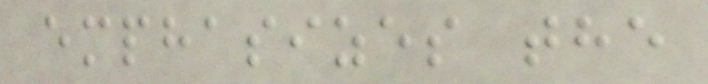emphasizes the
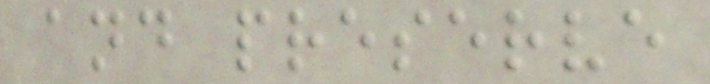and preserve
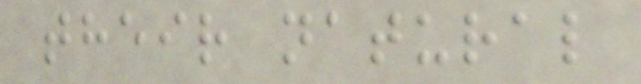their natural
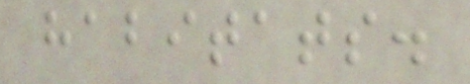habitats.
